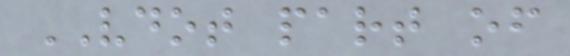VDOT part of
